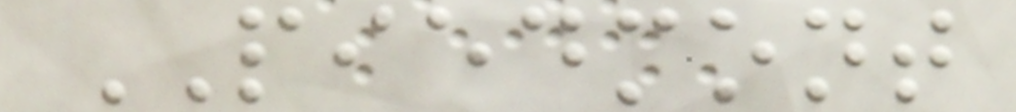PIEDMONT
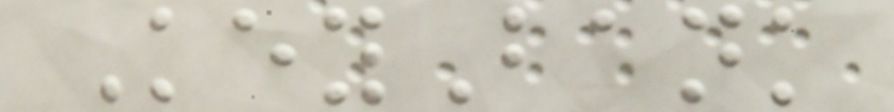KeyBank
